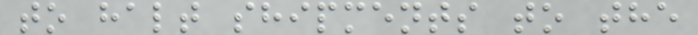to halt shipments to the
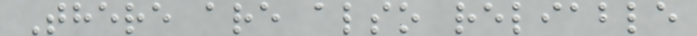There are also reliable
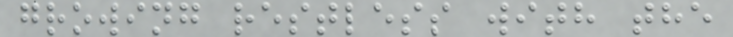growing restless with the
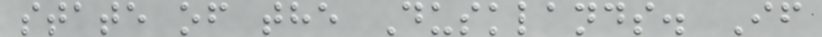state of the Dusklands. If
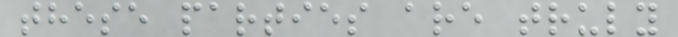these parties are truly
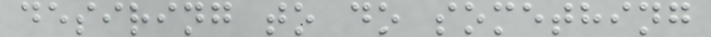desiring to do something
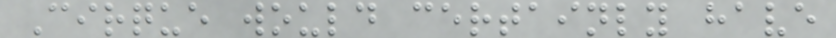Cirque would certainly have
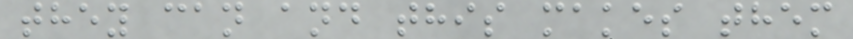they can and this makes them
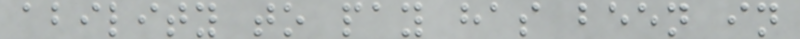ability to pay has been in
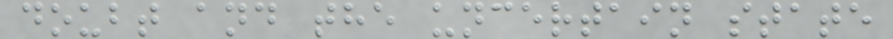doubt and the uncertain state
